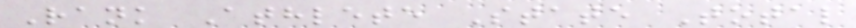Rank Athlete State Total
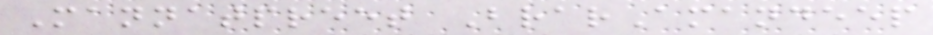Mannatpreet BrarAmandeep
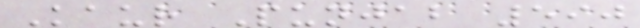Kaur Punjab 590
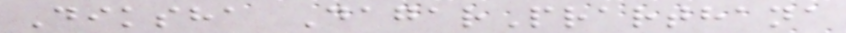Diksha DagarPrarthana
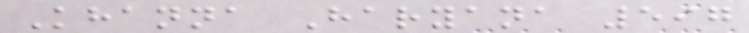Khanna Haryana 597
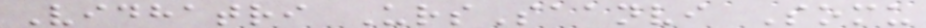Vidhatri UrsSaanvi Somu
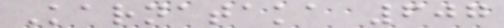Karnataka 607
